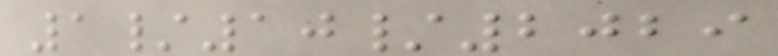1/10/2029
